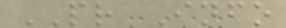PR Info
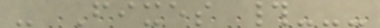- Fixes #---
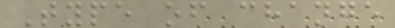Type of change
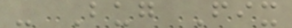- Bug Fix
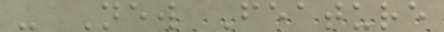- New Feature
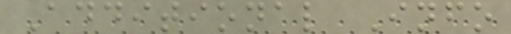Additional Info
